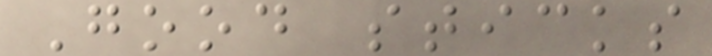Good sticks
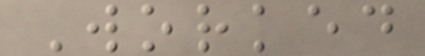Worked
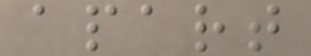apart
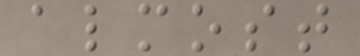almost
